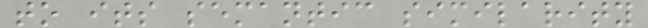to its semantic similarity
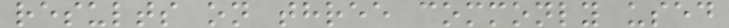results on three commonly used
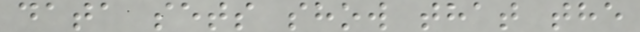data sets show that the
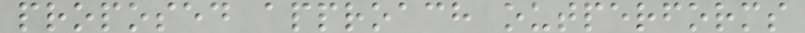proposed approach outperforms
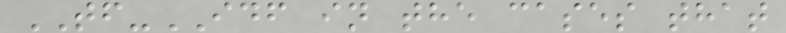TF-IDF in the cases that
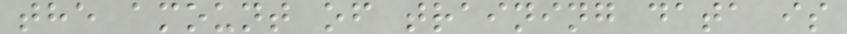the amount of training data is
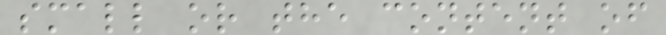small or the content of
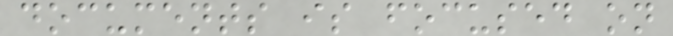documents is focused on
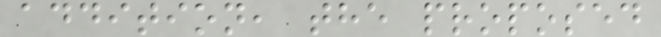addition, the proposed
